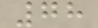78
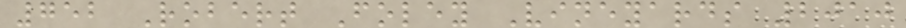752 Robert Foley Vineyards 2010
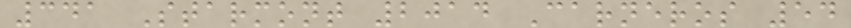341 Starmont 2014 Carneros 54
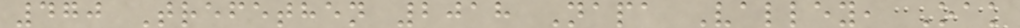470 Trefethen 2018 Napa Valley, Oak
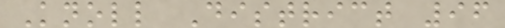Knoll District 96
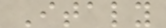Italy
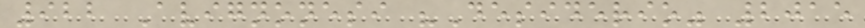922 Avignonesi "Desiderio" 2015
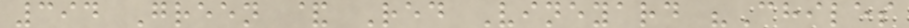394 Green & Red Vineyard "Chiles
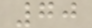70
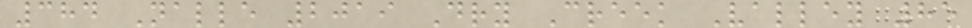384 Nalle 2019 Dry Creek Valley 85
